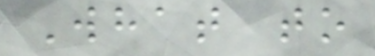What to
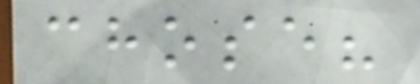chose?
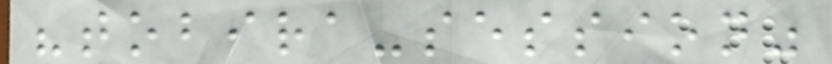"tobira-session"
